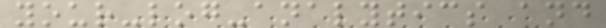your-log-analytics and
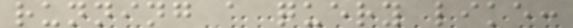running a query like:
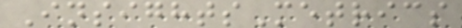InsightsMetrics
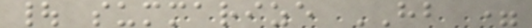| summarize HB =
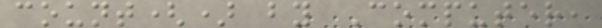count() by Computer,
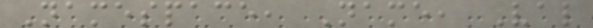Namespace, Name, Val
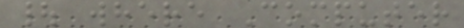| where Computer
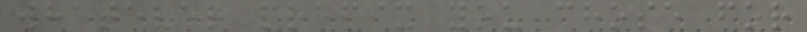whatever prefix you chose for
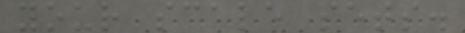your scale sets.
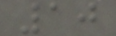10
